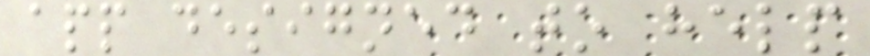app designed to help
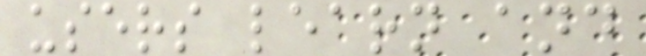users learn and
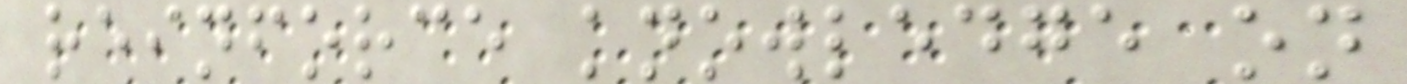reinforce knowledge on
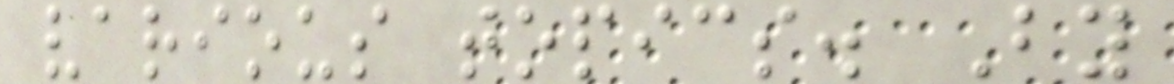various topics. By
